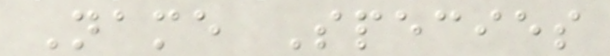Name Species
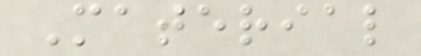Material
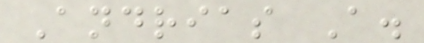Andrias A.
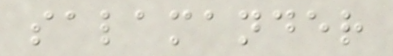salamander
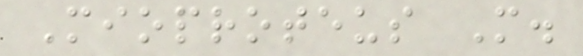Mioproteus M.
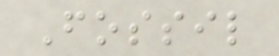Fossil
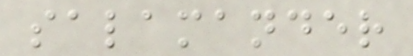salamander
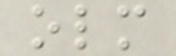olm
